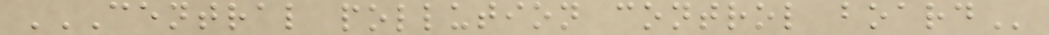CENTRAL POLLUTION CONTROL BOARD
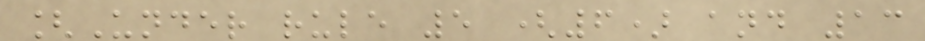[Under rule 5 (6) and 13
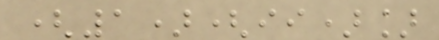(1)(ii)]
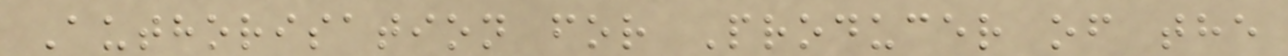Authorisation for Producer of the
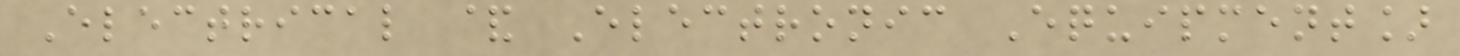Electrical & Electronic Equipment]
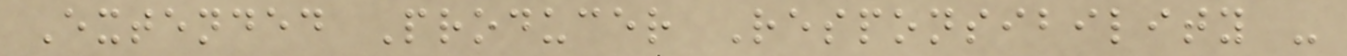Extended Producer Responsibility -
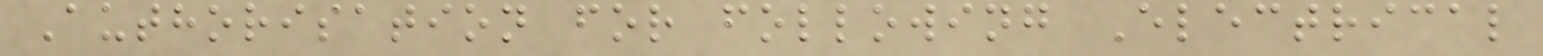Authorisation for following Electrical
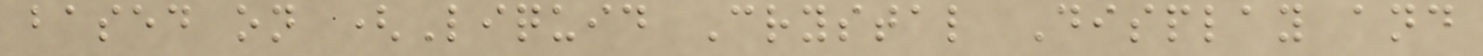based on (Liquid Crystal Display and
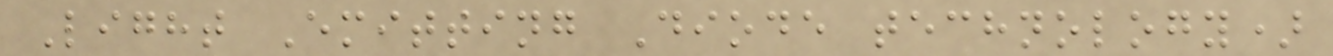Light Emitting Diode technology)
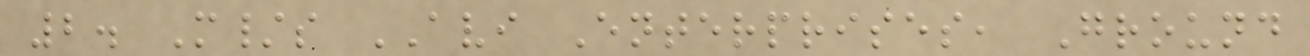2. M/s AVI Enterprises, Ground
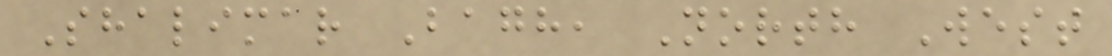Shalimar Bagh, North West
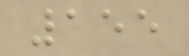155
